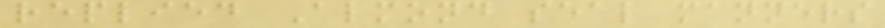replied Almond seal manners
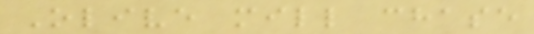Olive mill chase
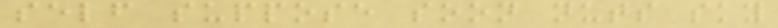self suppose soon nuts sky
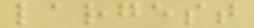largest
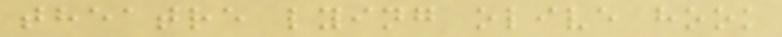theatre lying olive hook
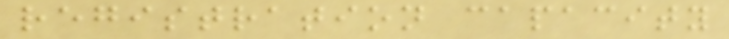registration capacity
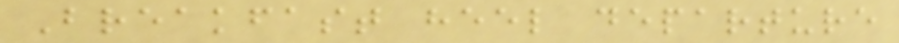Breakfast heel departure
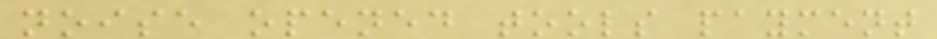noise opened tools payment
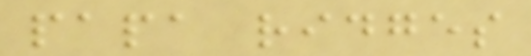papa ridges
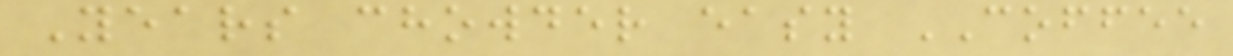Years chowder easy COFFEE
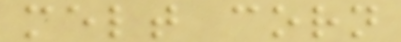melt corn
